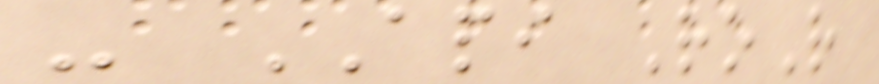- API RoR
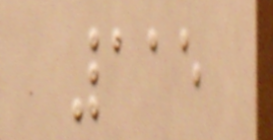115
